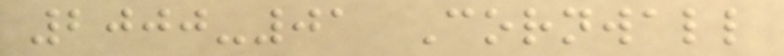2000-01 Cornwall
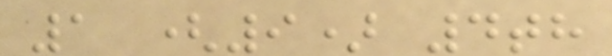1 (9) 4th
